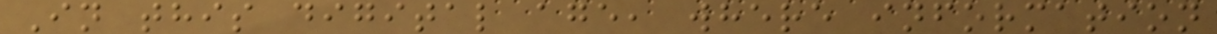In this digital age, where information
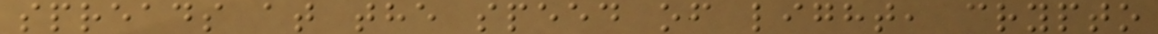spreads at the speed of light, crypto
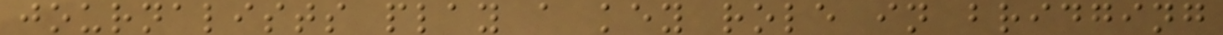journalists play a key role in bridging
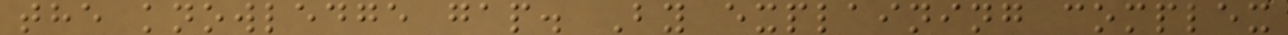the knowledge gap. By explaining complex
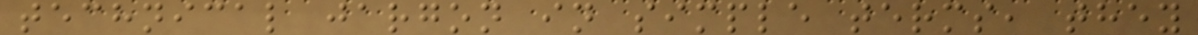technical jargon in simple terms, they
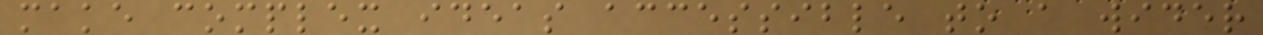make complex ideas accessible to a wider
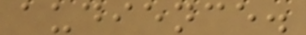audience.
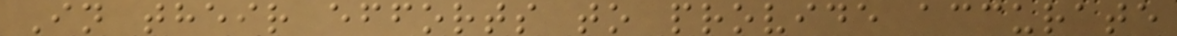In their efforts to provide accurate
